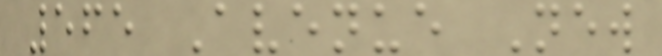565 Avenue New
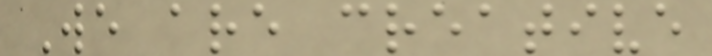We are creative
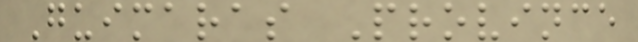Guimaras Province
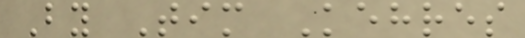By Tim Kehres
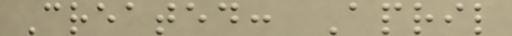Created: April
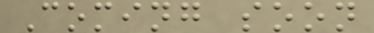Coming soon
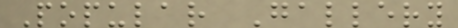Popular Gallery
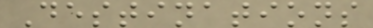Destinations
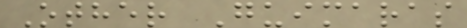Other Guimaras
